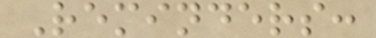Reminders:
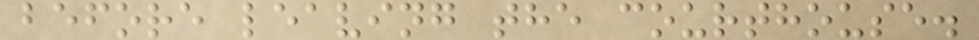before leaving the courthouse.
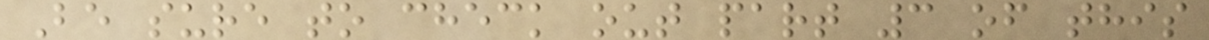Be sure to check out part 3 of this
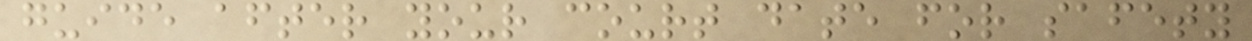guide after your court date for safety
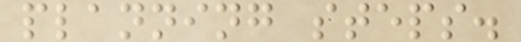planning steps.
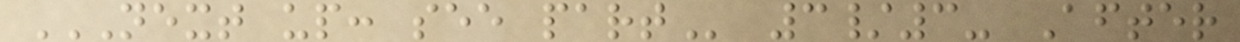NEXT UP: SEE PART 3/3- After
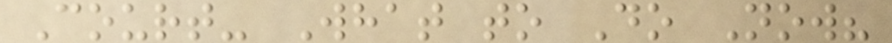Court- What to Do Now?
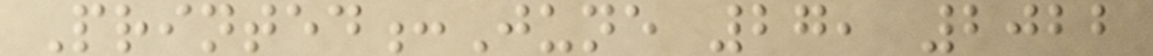Printed:June 27, 2022
